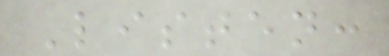Listen:
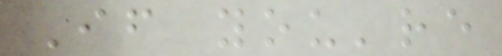If you're
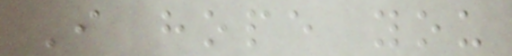I hope you
